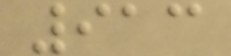913
